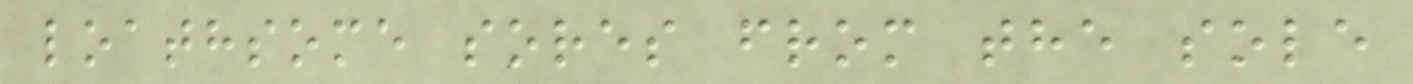loathsome sores from the sole
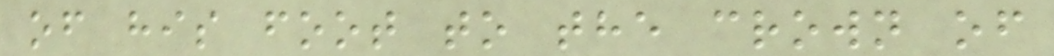of his foot to the crown of
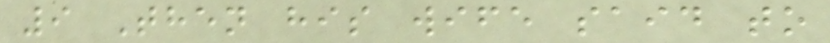9 Then his wife said to
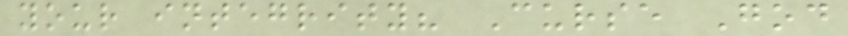your integrity? Curse God
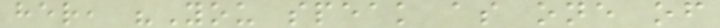her, "You speak as one of
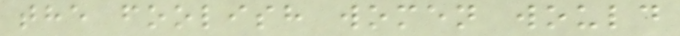the foolish women would
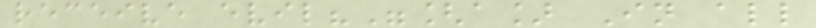receive evil?"[a] In all
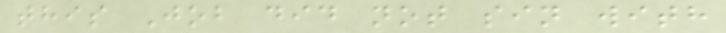this Job did not sin with
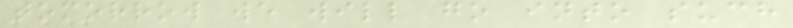tomorrow we will go into such
